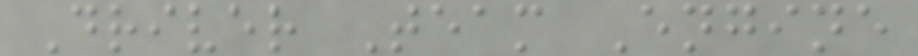Driver Team Engine
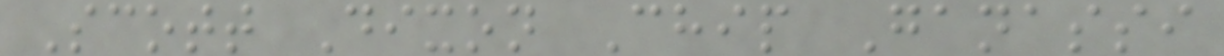Scott Dixon Chip Ganassi
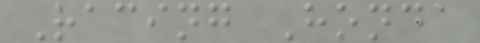Racing Honda
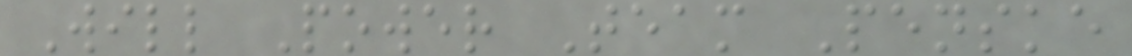Will Power Team Penske
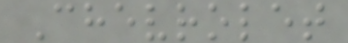Chevrolet
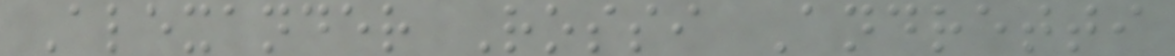Alexander Rossi Andretti
